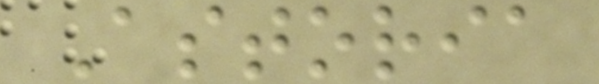Astoria
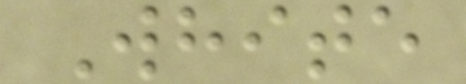White
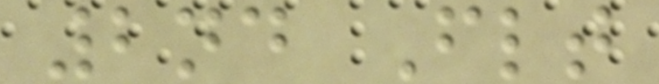2nd Flt
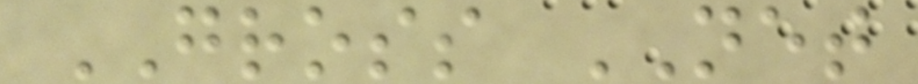GROSS NET
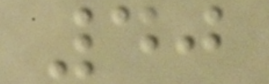40
